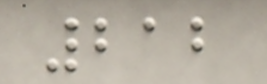212
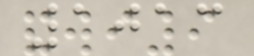1013
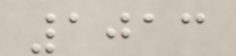1013
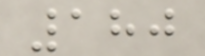180
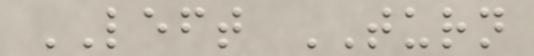LEFT TURN
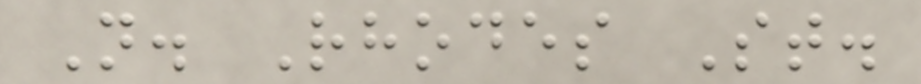N. Rhodes St.
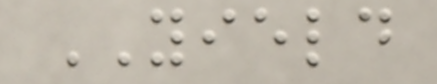YIELD
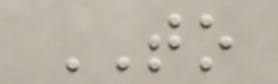TO
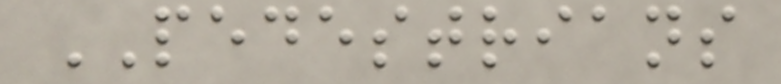PEDESTRIANS
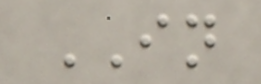IN
